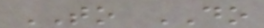TO DO
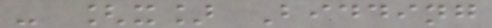- [x] Bidding
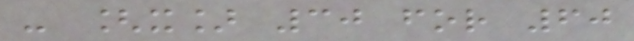- [x] 30 for 60
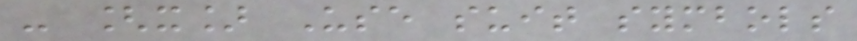- [x] Use suit symbols
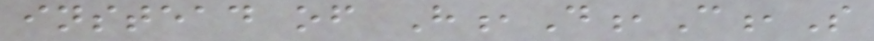instead of H,D,C,S
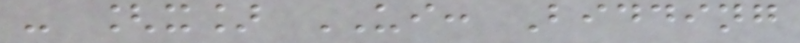- [x] UI: Bidding
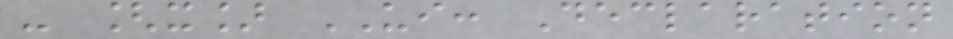- [x] UI: Declaration
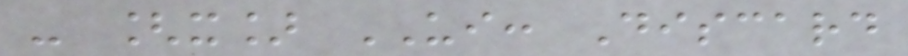- [x] UI: Discard
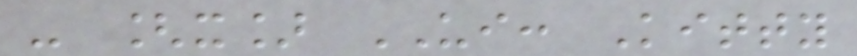- [x] UI: Kitty
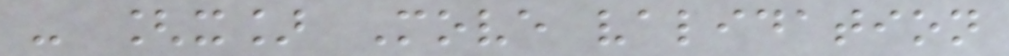- [x] Move validation
